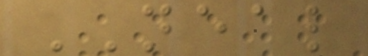NEAL
